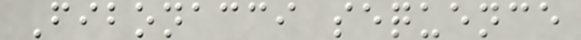Fibonacci sequence
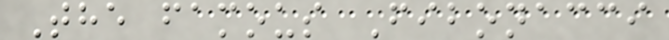The famous Fibonacci
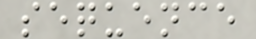sequence
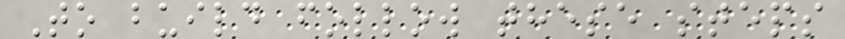To build follow these steps
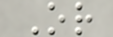Or
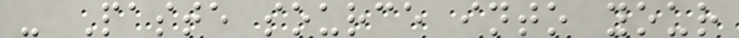- Paste source into your
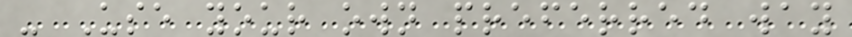- Use your own preferred way
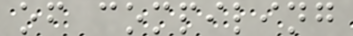of compiling
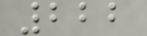222
